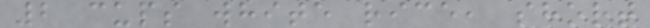2 cups white rice, short
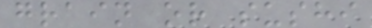grain or sushi
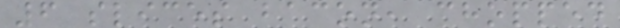6 slices bacon, chopped
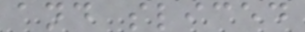and sliced
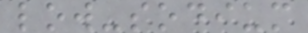low-sodium
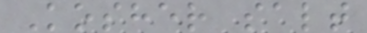Kosher salt
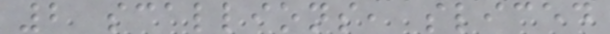2 scallions, sliced
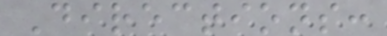Directions:
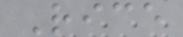Rice
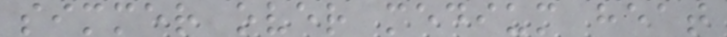simmer over medium heat
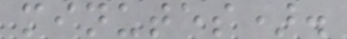minutes).
